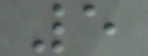5
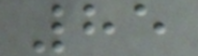85
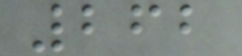262
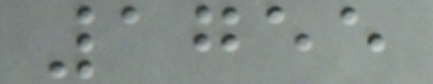1755
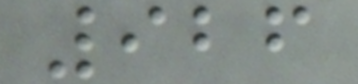926
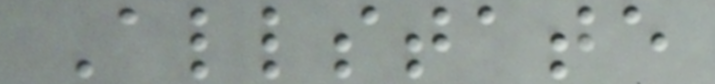Allstate
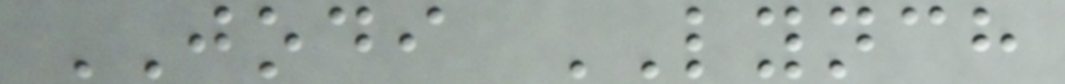JODI LYNCH
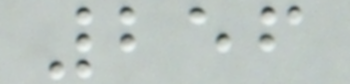256
